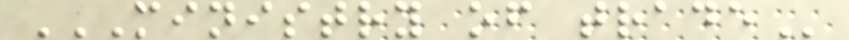MINISTRY OF TRADE
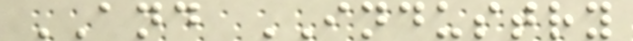AND INDUSTRY
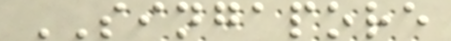SINGAPORE
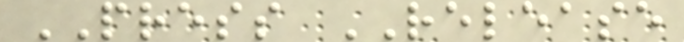PRESS RELEASE
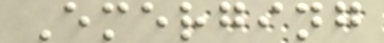Emerging
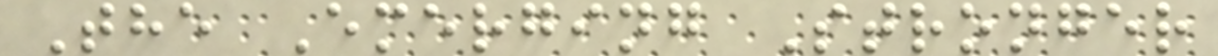The Emerging Stronger
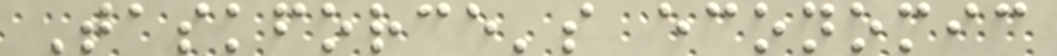Taskforce's economic
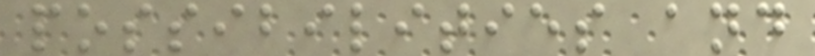possibilities and
